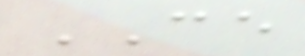CE
